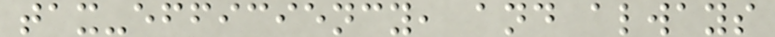tax-efficiency, and always
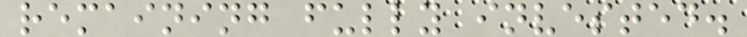remaining fully invested.
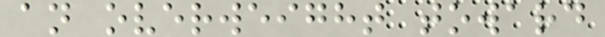an overweight toward
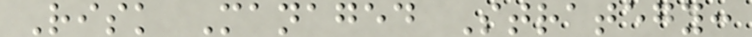Risk Managed Strategy:
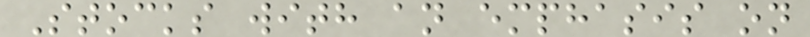Stocks with an emphasis on
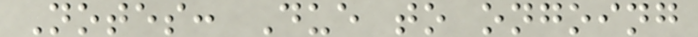Notes: Due to ongoing
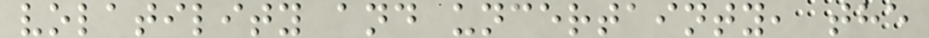volatility and uncertainty, the
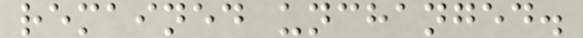remained unchanged.
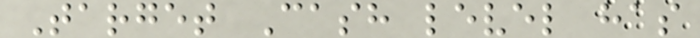Target Cash level has
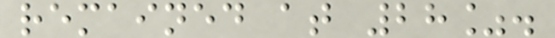remained at 28%.
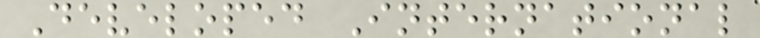Developed International
